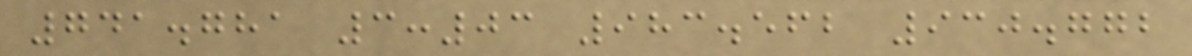741.781 3:03 983.562 930.772
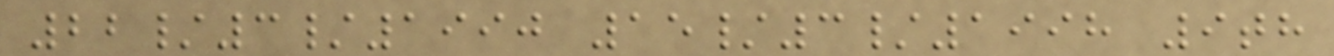22/3/1990 15/3/1998 9th
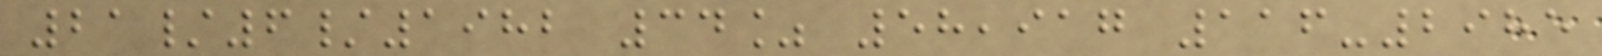21/6/1982 34% 58,917 116-2985
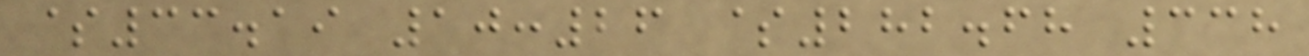$33.19 10:26 $282.68 338
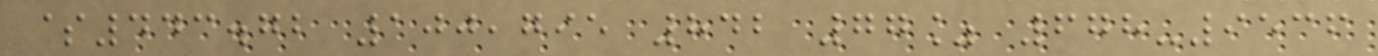$443.72 100,795 842 77% 678-9536
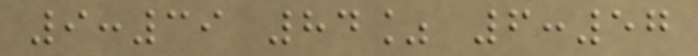9:39 84% 6:57
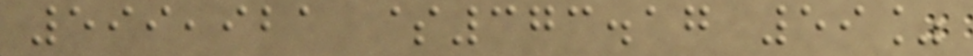599,921 $373.17 59%
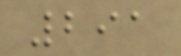291
